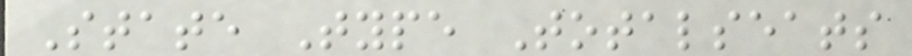State Type Totalseats
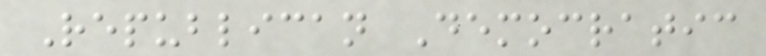Republican Democratic
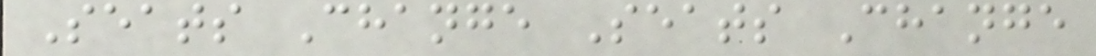Seats Change Seats Change
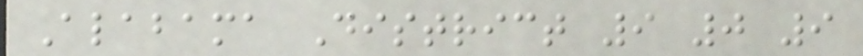Alabama District 9 0 9
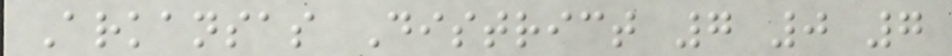Arkansas District 7 0 7
